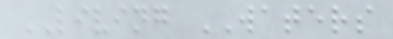LIVING WATERS
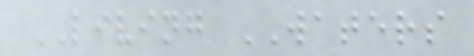LIVING WATERS
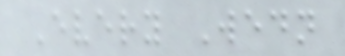Every Wedn
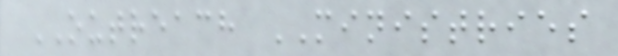OUTREACH MINISTRIES
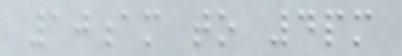10am to 4pm
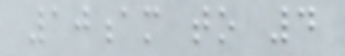10am to 4
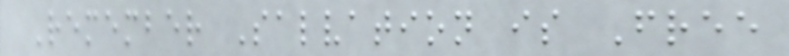Remember Salvation is Free
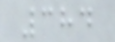384
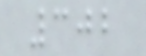302
